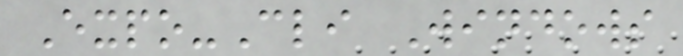Expo-Cli Windows
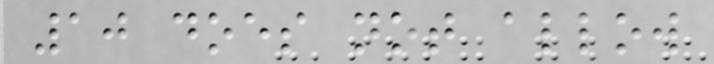10 does not allow
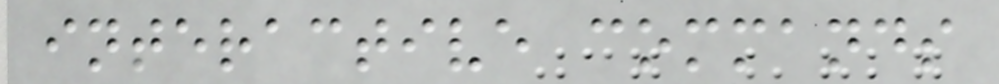interactive commands
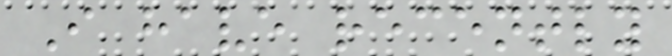I have recently
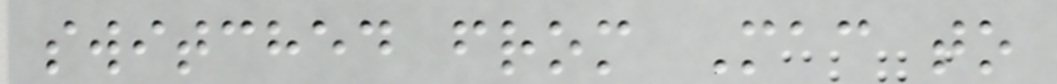switched from Mac to
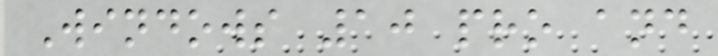Windows 10 pro and
